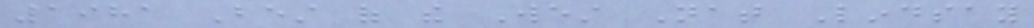1981 Best of the West Nat Lindsay
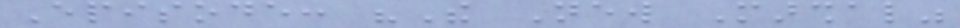Episode: "The New Marshal"
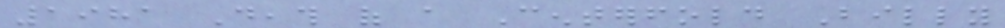1981 Death of a Centerfold Billy
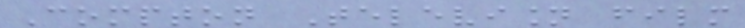Compton Television film
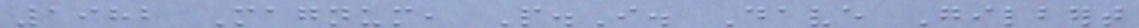1982 Magnum, P.I. Dave Gilbert
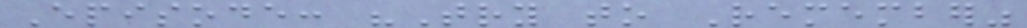Episode: "Try to Remember"
